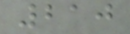210
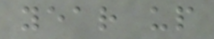year up
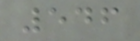546
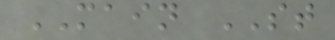MAIN ST
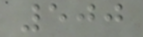500
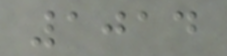1014
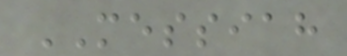MESSIAH
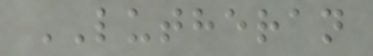LUTHERAN
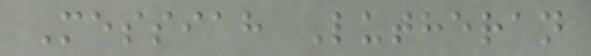Messiah Lutheran
